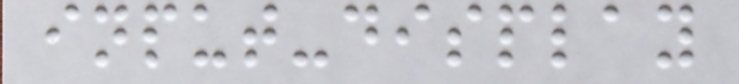input-display
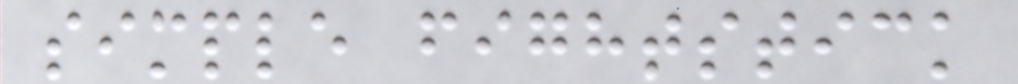simple fightstick
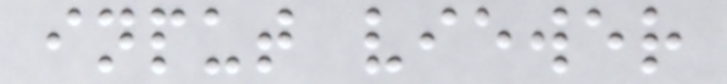input viewer
